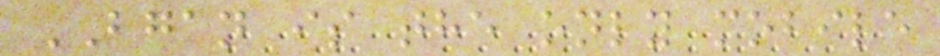BGAN is the only mobile
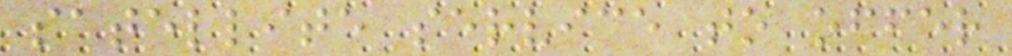satellite service to offer
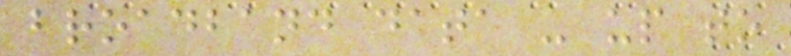broadband data - up to
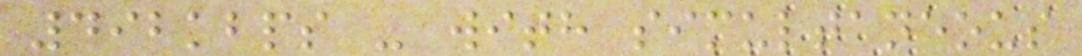492kbps - with simultaneous
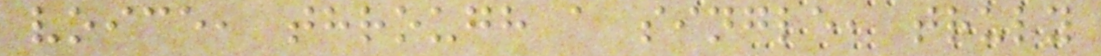voice, through a single, truly
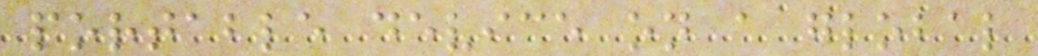portable device on a global
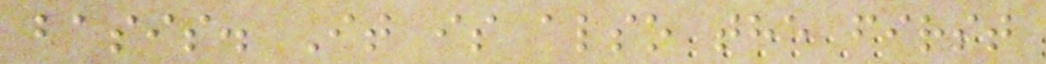basis. It is also the first
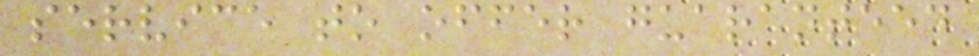service to offer guaranteed
